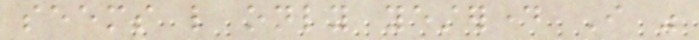seems like only yesterday I was
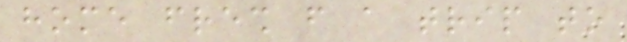home fresh from a trip to
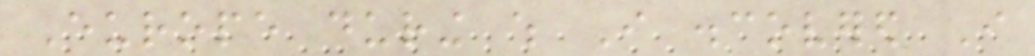Europe during which I discovered I
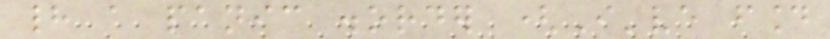had a panic disorder (I've found
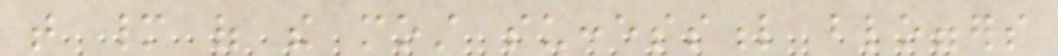that many of the most successful bloggers
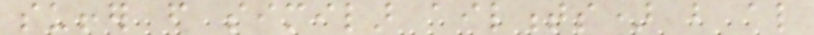suffer from similar ailments) but also
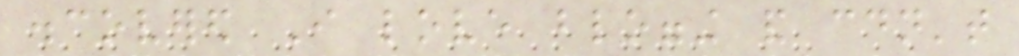discovered I love blogging and couldn't
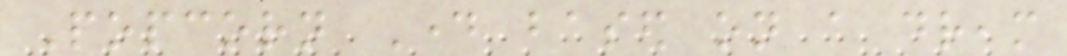Popcorn Day based on a dream
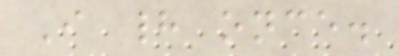I had once.
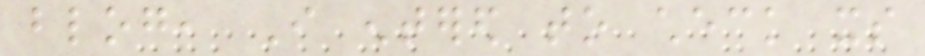blog, I entered to check its
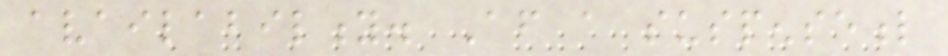availability. After a suspenseful
